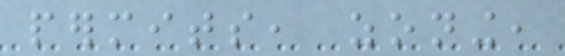permits, zoning,
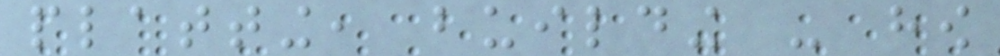platting, building - how
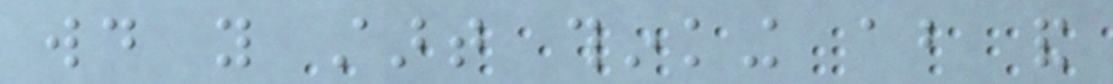would you start thinking about and
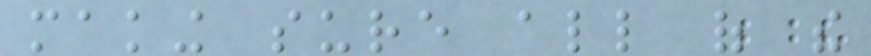making sure all of the
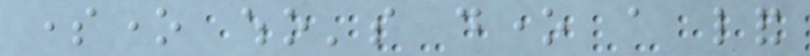someone who's done a land
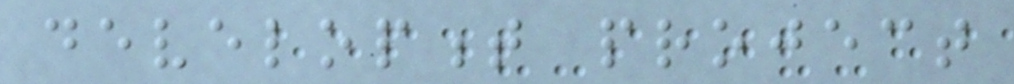development project
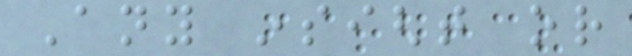Any insight or
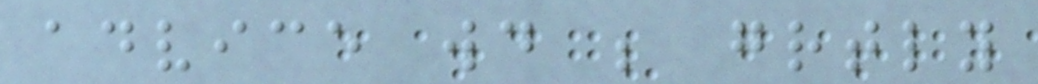advice would be greatly
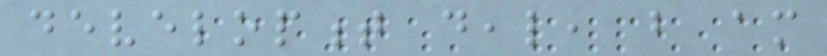development deal, but am
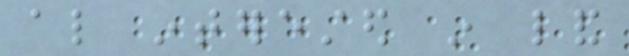also interested in land
